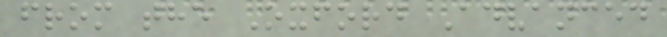from the Oxford Advanced
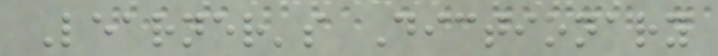Learner's Dictionary
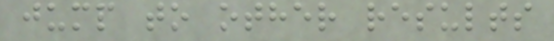jump to other results
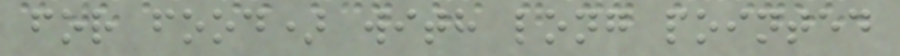for food) with long pointed
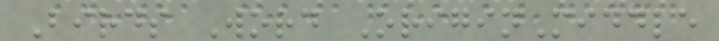Birds Word OriginMiddle
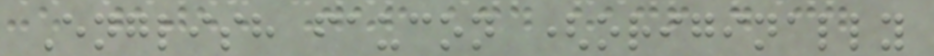English faucon (originally
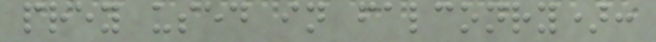prey used in falconry):
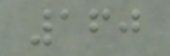160
